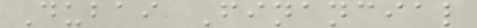Dubai Financial
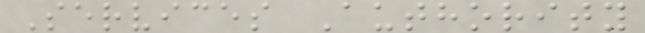Services Authority
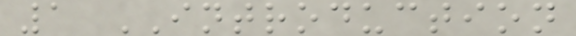1 INTRODUCTION
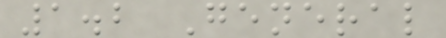1.2 General
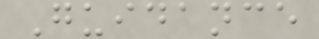Guidance
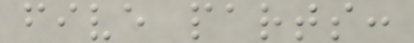five parts:
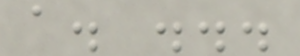a. ...
